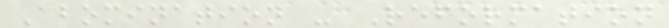Abomination - Reformation
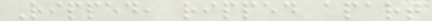Ripped, ripped apart
